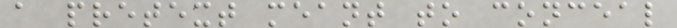a pretext meant to conceal
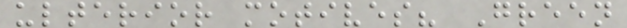ulterior motives? Green
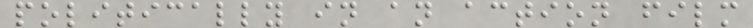politically in an action film
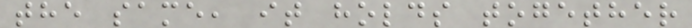the same, it holds together
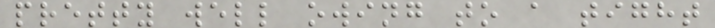pretty well owing to a tight
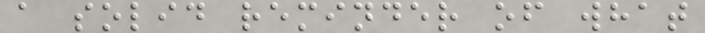a solid reminder of what
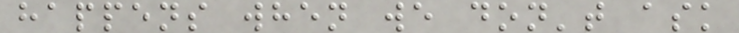happens when we don't ask
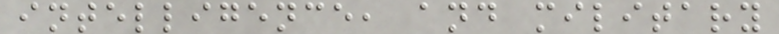intelligence, and military
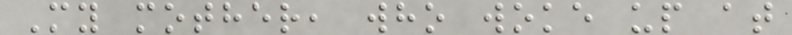My mother, who woke up at
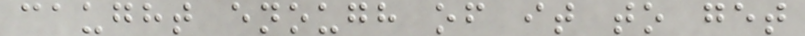caught enough of it to get
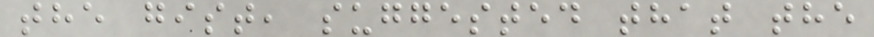the gist, suggested that the
